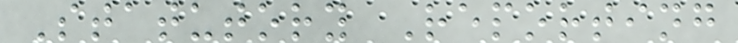Statutory Reporting
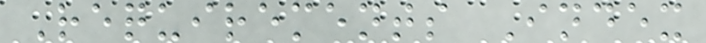Requirements Index
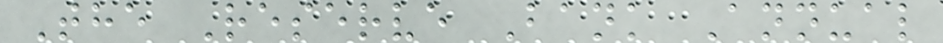The Reserve Bank Annual
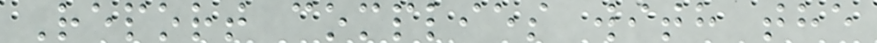Report complies with the
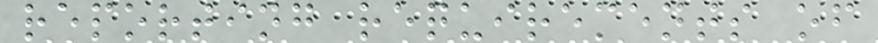reporting requirements of
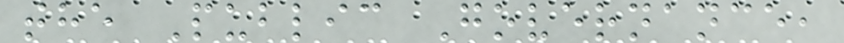the Public Governance,
